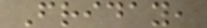Friday,
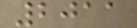2011
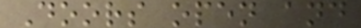Doors open and
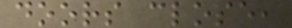doors close,
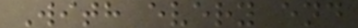With every end
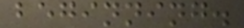beginning.
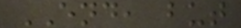END, but
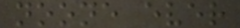noone ever
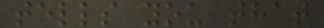tells you that
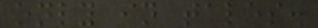only in tales.
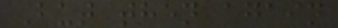But then again
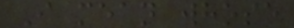I mean whose
